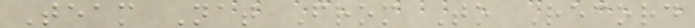Team Nat From To Record
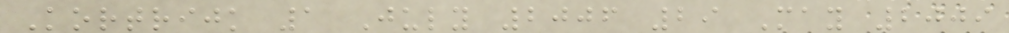Kortrijk 1 July 2006 29 May 2009
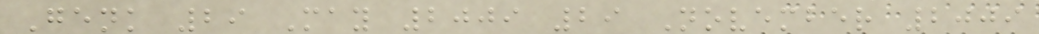Genk 29 May 2009 29 November 2009
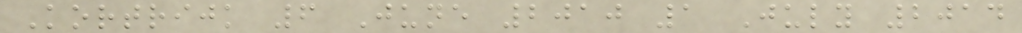Kortrijk 6 June 2010 1 July 2014
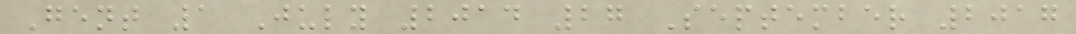Gent 1 July 2014 27 September 2017
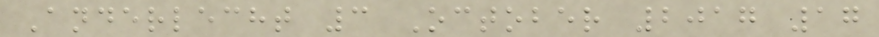Anderlecht 3 October 2017 17
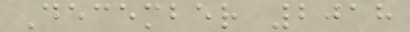December 2018
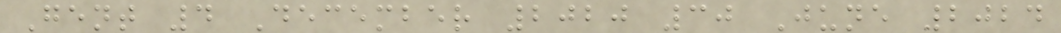Gent 4 December 2020 30 June 2024
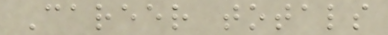Career totals
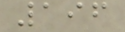196
